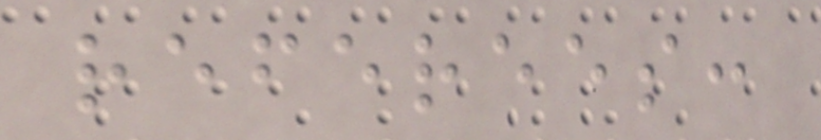referees:
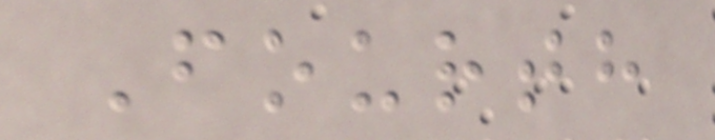Fourth
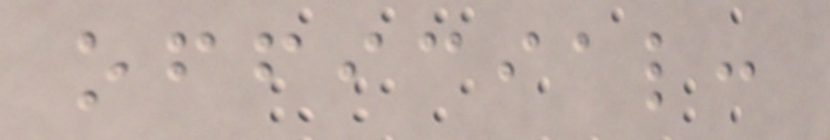official:
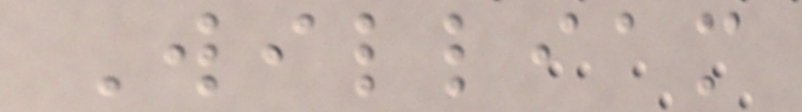William
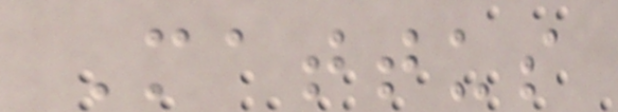Mattus
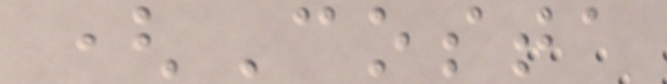(Costa
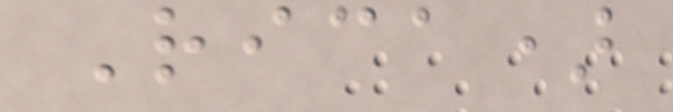Rica)
